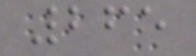265
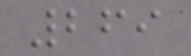269
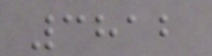3812
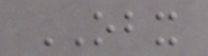OBX
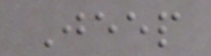Jeep
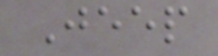Jeep
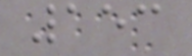153
